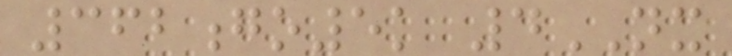362go5k 4NX
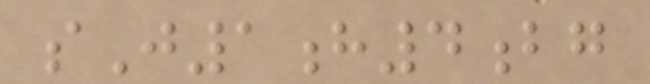sJ1h4bg
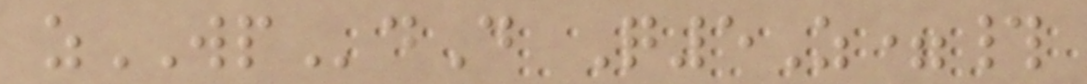zWPdD Q5Z=#
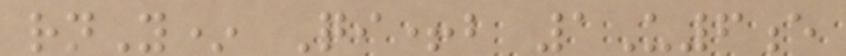rnY* Qi+b 1U6e
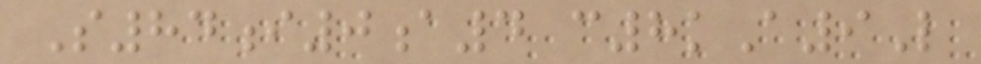S84i0a4 c8kA9L
